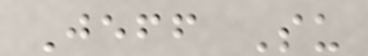Jeff Su
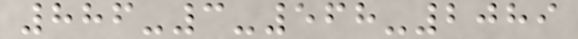886-3-568-2089
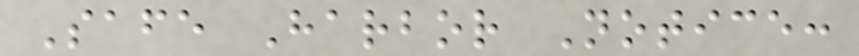Safe Harbor Notice:
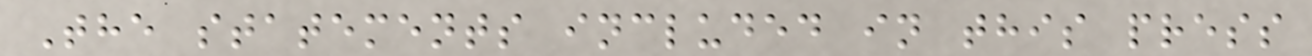The statements included in this press
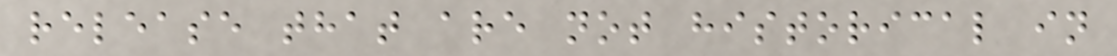release that are not historical in
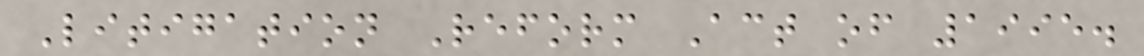Litigation Reform Act of 1995.
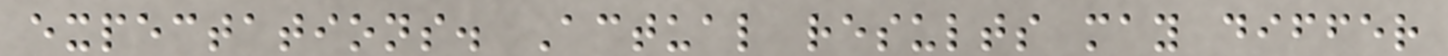expectations. Actual results may differ
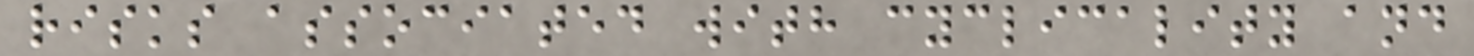risks associated with cyclicality and
